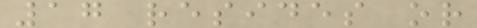17 resides or
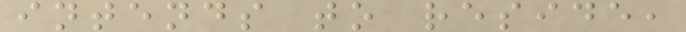intends to reside,
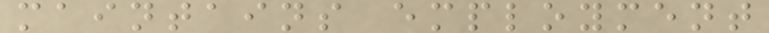maintains employment
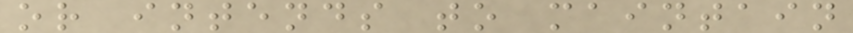or intends to maintain
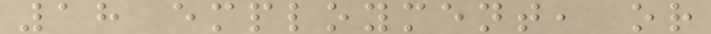18 employment, or
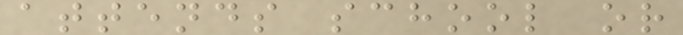attends school or
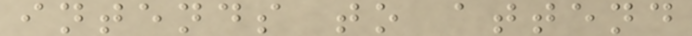intends to attend
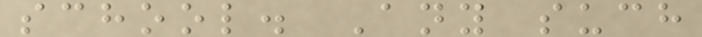school. Any such
